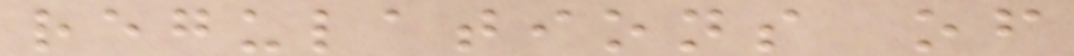regulations of
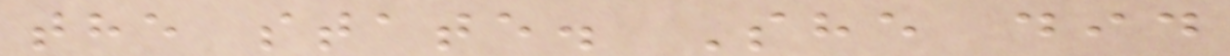the state. She did
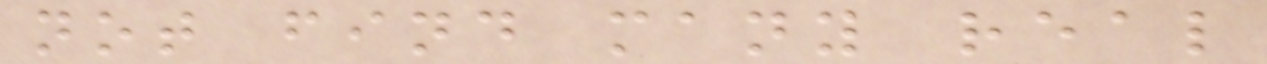not find many real
